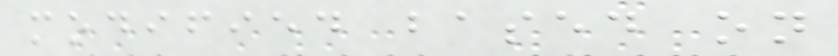modified based on
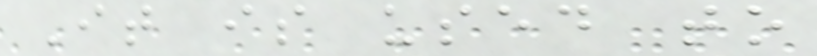It is used to
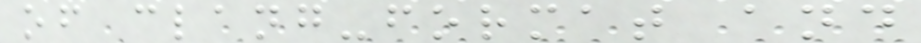of clang-format and
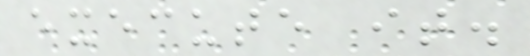execute it.
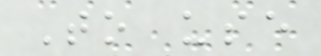To use
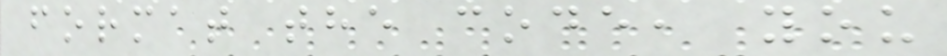format the code, you
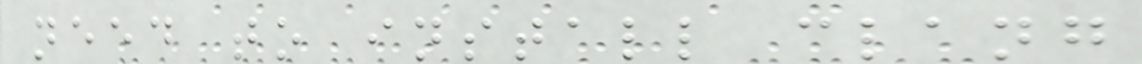need to install clang
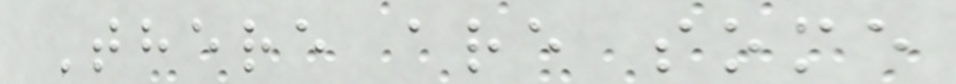There are some
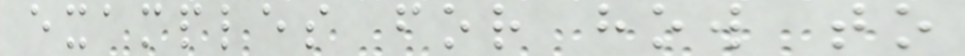examples for how to
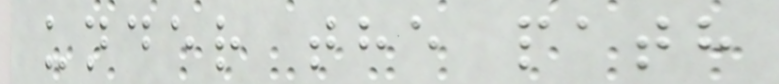under the path
